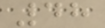48
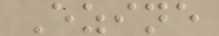Ezine
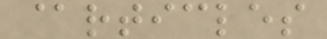@rticles
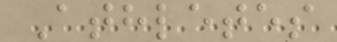Athletes
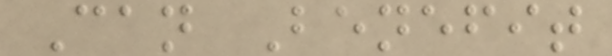Can Benefit
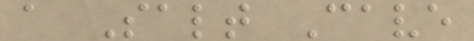a Salt Cave
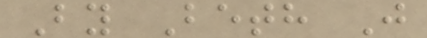By Beth J
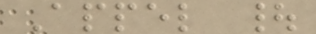Appel |
